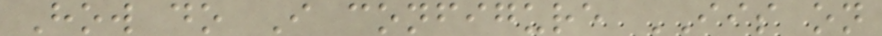How do I configure IIS on
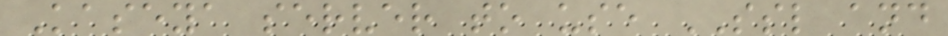Kaseya server to use SSL and
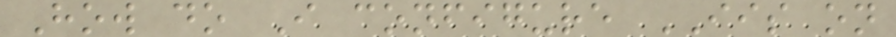How do I configure IIS on
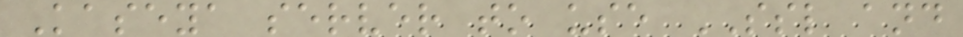Kaseya server to use SSL and
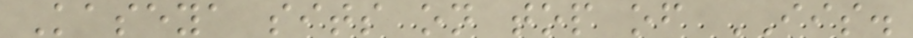Kaseya sits on top of IIS.
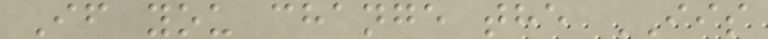If you change the IIS
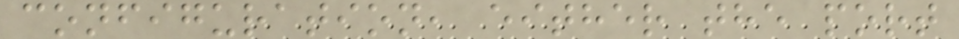configuration, either the port
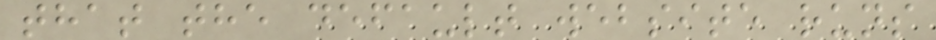that the default website runs
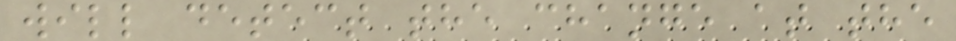will detect the change at the
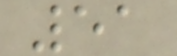51
